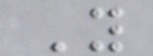You
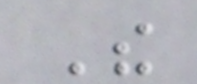The
